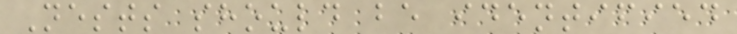Nests should be identified
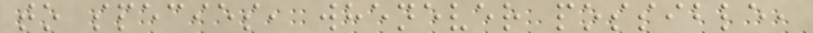to species, whenever possible,
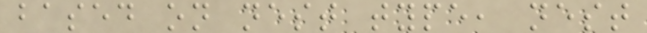based on nest type, nest
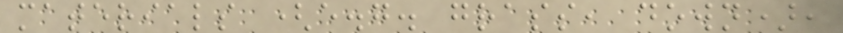materials (e.g. grass, down),
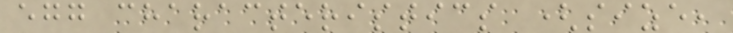egg characteristics (size,
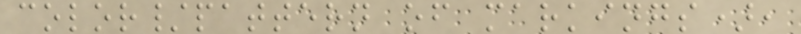color/pattern of markings),
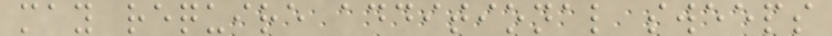may require additional sweeps
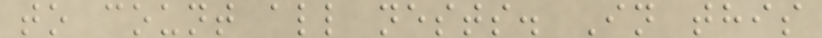to count all nests. In this
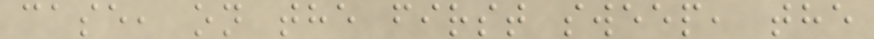case, on the first sweep, the
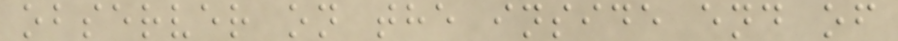observer on the inside end of
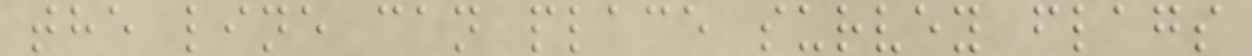the line can place survey flags
